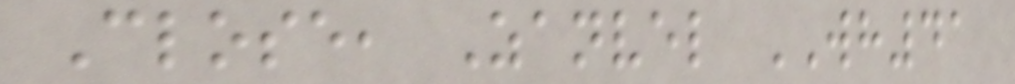Close, Zanvel WH41
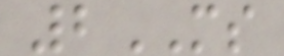2MS
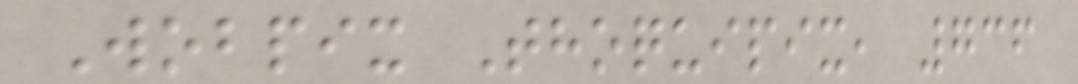Wobpix Thoquipix, 736
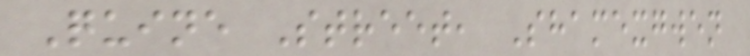Quine Street, Shamexgwen
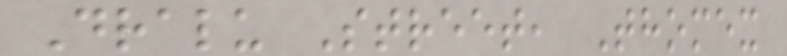Dralu Street, Thomex
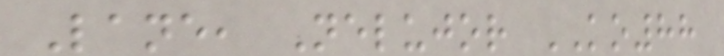Lane, Nelujor KO88
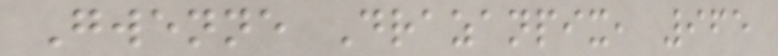Gwenne Drazanpix, 965
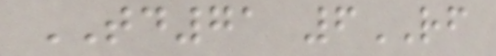TD71 6RF
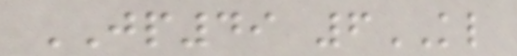JP49 6KL
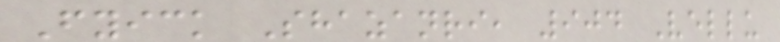Fyick Shazanri, 904 Vellu
